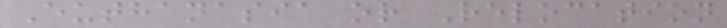Euthanasia or Relocation
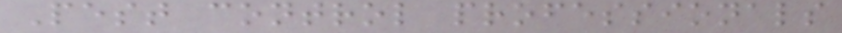Pest control professionals
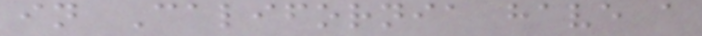in California have a
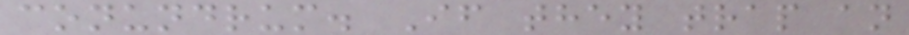conundrum. If they trap an
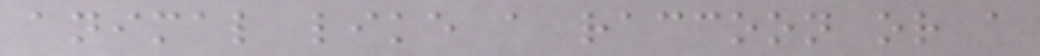animal like a raccoon or a
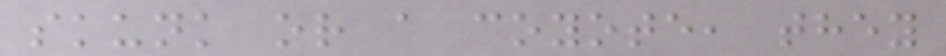skunk or a coyote, they
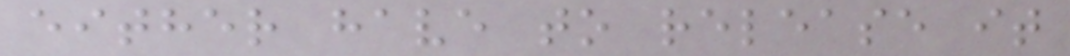either have to release it
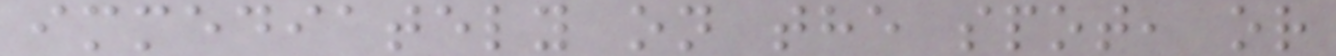immediately on the spot, or
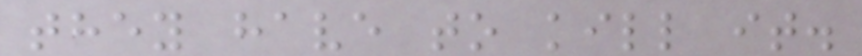they have to kill it.
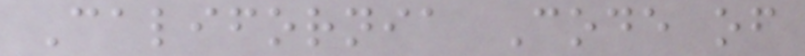California Code of
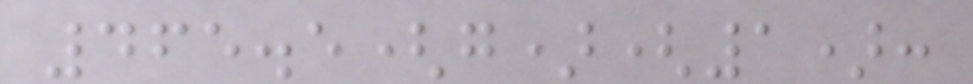465.5(g)(1):
